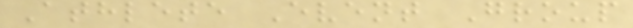Athlete Event Group
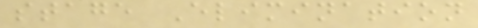stage Elimination
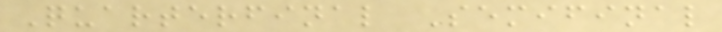Quarterfinal Semifinal
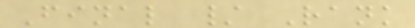Final / Rank
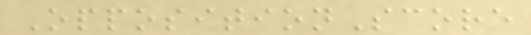OppositionScore
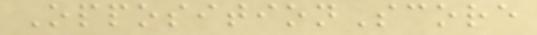OppositionScore
